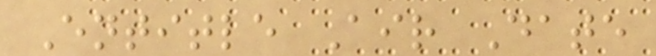Entitle Air Date
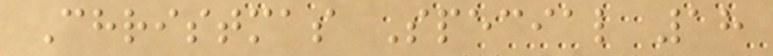Christmas Special 18
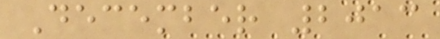December 2013
